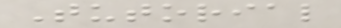Tutorial
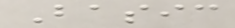Basic
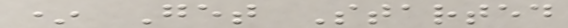* Get Started
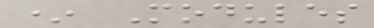* Modules
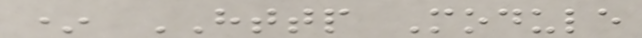* HTTP Module
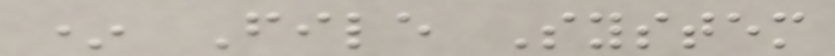* File System
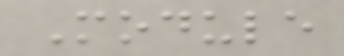Module
